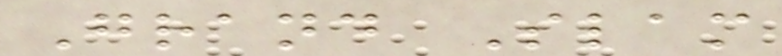Grand Slam
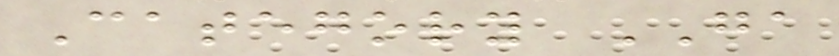Category GA
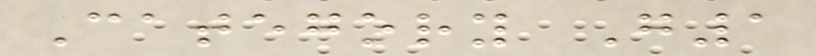Category G1
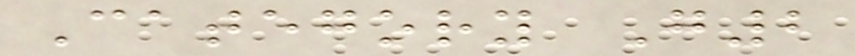Category G2
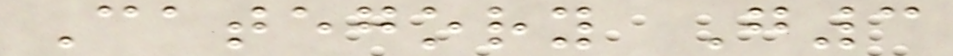Category G3
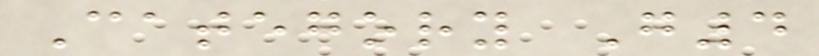Category G4
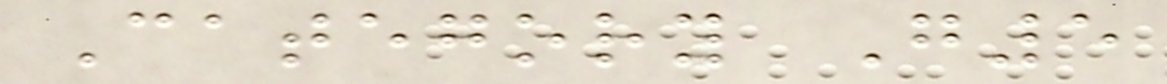Category G5
